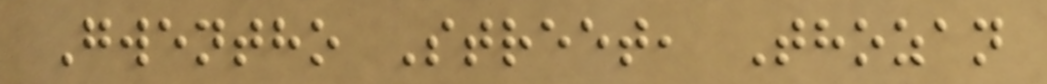Gwentho Street, Thozan
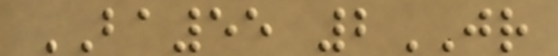BA55 2JR
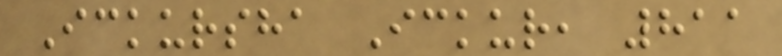Ickursha Ickur, 811
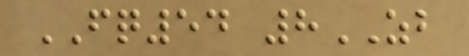FQ54 8ZB
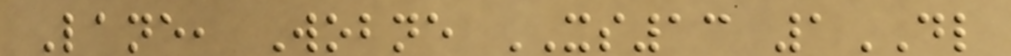Lane, Wobne XS13 1DL
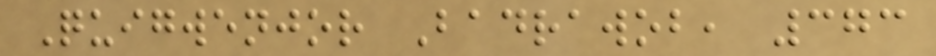Quigwenjor Badrawob, 373
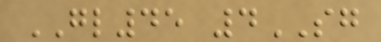GL45 4SG
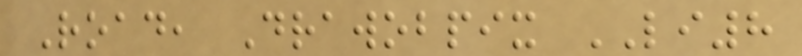Road, Drawobpix LI8
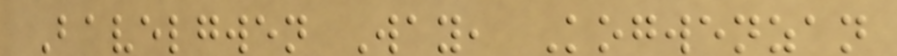Bavelgwen Way, Kogwenzan
